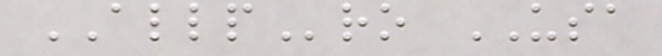ALLPro USA
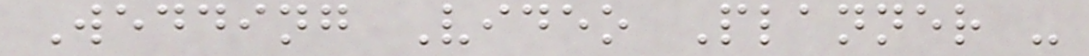Wedding Video Planner -
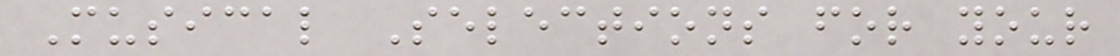Musical Selections for your
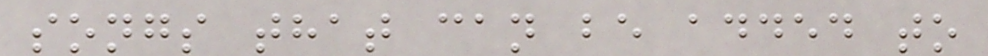songs that can be added to
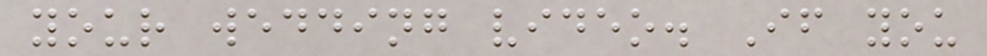your wedding video. If you
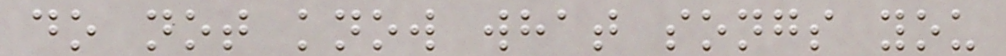do not know what songs you
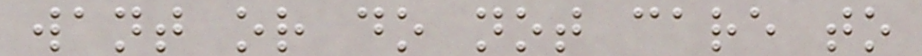want or do not care to
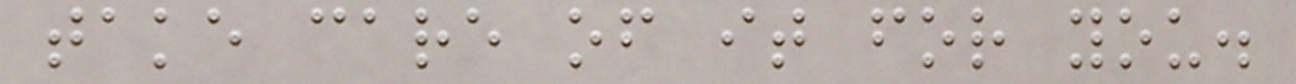take care of it for you.
